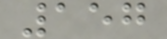157
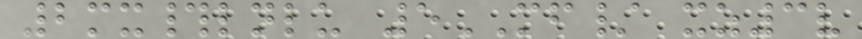2mx#lnlu 5MF/ xz3v
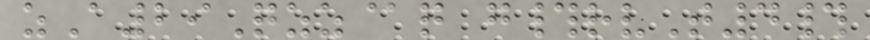zA29Qzz@q g#rvT4#
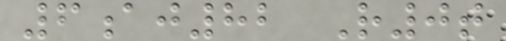6aj82 R0t
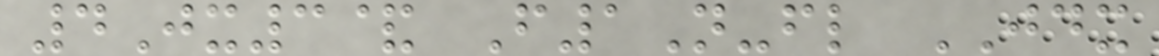4Jx3& F1N-fl JDX
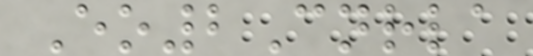Eo2Cnrla
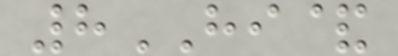8HI&
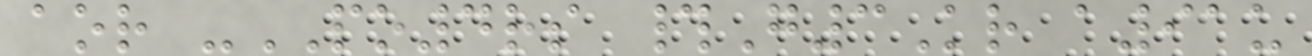aor -PO4rs #G3Kr a91u
